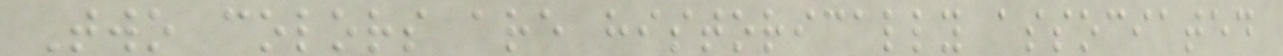Two colors are historically associated
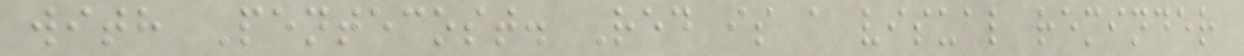with Pentecost. Red is a visual reminder
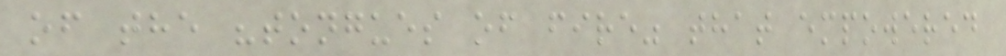of the "tongues of fire" that empowered
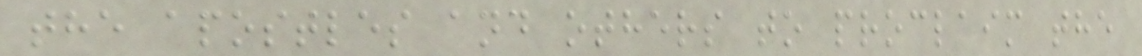the apostles and others to proclaim the
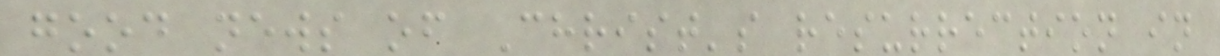good news of Christ's resurrection in
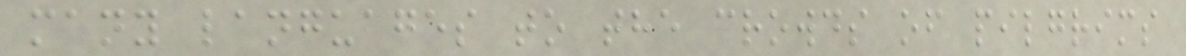many languages to the crowds of pilgrims
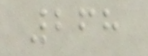268
